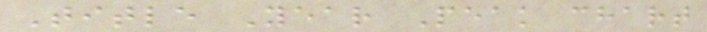Title Year Peak chart
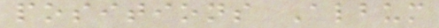positions Album
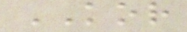KOR
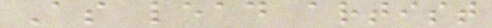As lead artist
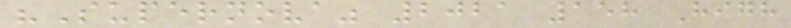"Supernova" 2021 158 High
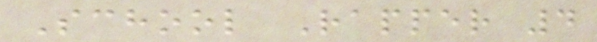School Rapper 4
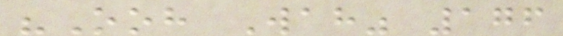"Ooh Wah" 176
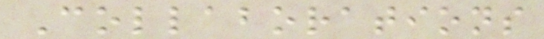Collaborations
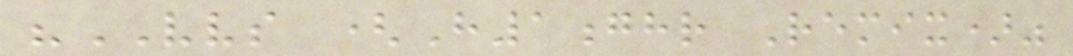"VVS (H1ghr Remix)"
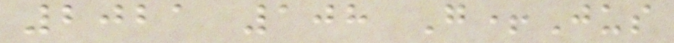2021 108 G+Jus
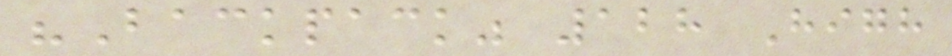"Backpack" 128 High
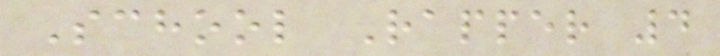School Rapper 4
